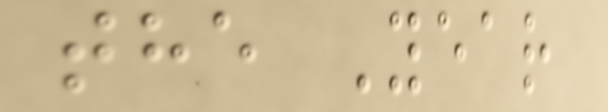the Year
